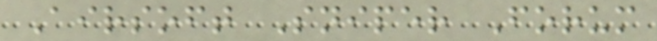Airsoft Sniper Forum
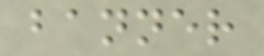banner
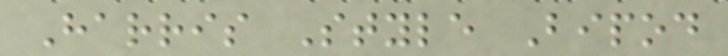Harris Style Bipod
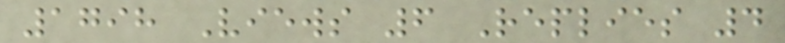1798 Views 6 Replies 4
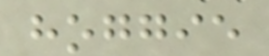hoggie
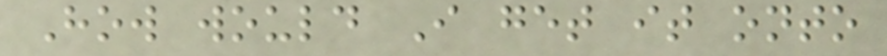How would I get it onto
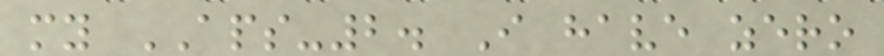my APS-2. I have zero
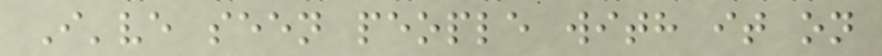I've seen people with it on
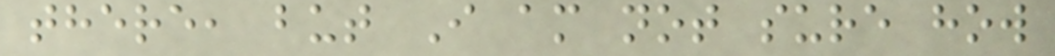there, but I am not sure how
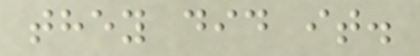they did it.
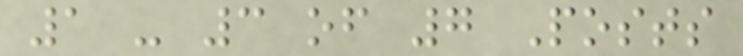1 - 3 of 7 Posts
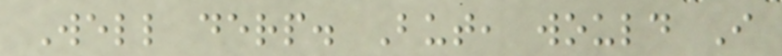Well derp. But, would I
